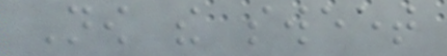Now the sweet
